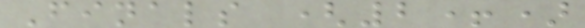Finals (2+)
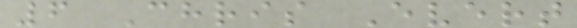6 Chris Evert
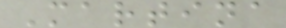Martina
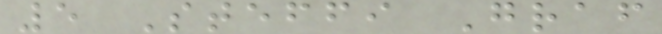5 Steffi Graf
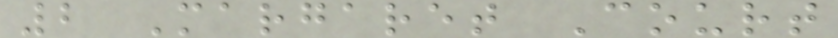2 Margaret Court
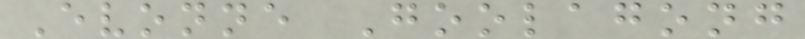Evonne Goolagong
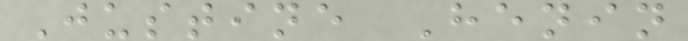Justine Henin
